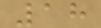18
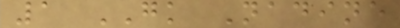1 GK Nadine
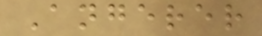Angerer
